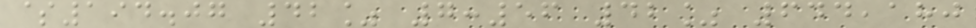$194.07 42% 7:56 42% 644,180
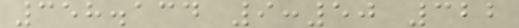358.134 9:50 322
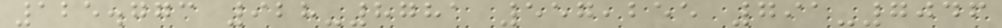125.773 928-8781 557,255 791-7046
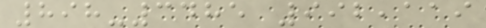898-3485 992,119
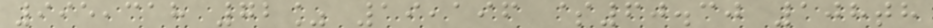995,318 72% 19,196 $60.30 108th
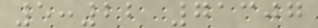5:22 71307
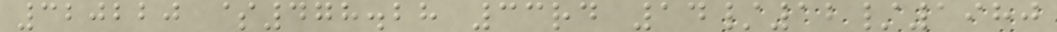320220 $478.28 33rd 14/12/1980
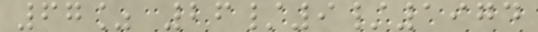67% 26/9/1974
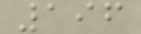196
